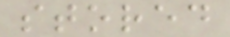stored
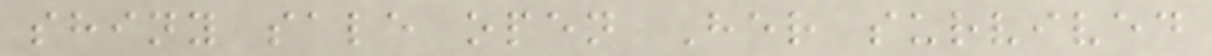shiny sale open Her survived
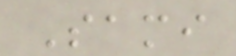Sami
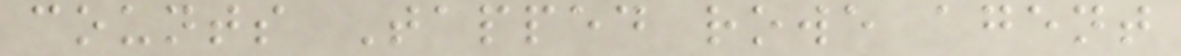counts Tapped rowe agent
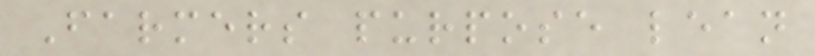Farmers purpose lean
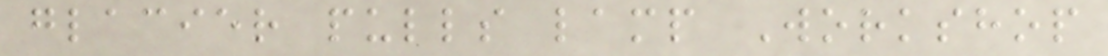glacier pulls lamp Workshop
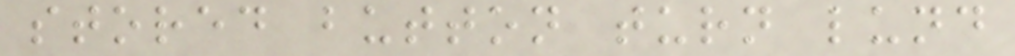stored button turn lund
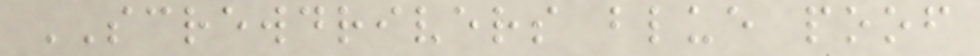SCREWDRIVERS blue poof
